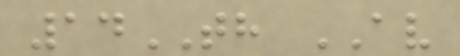14TH AV
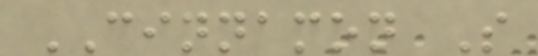CINNAMON S
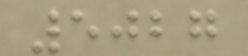5027
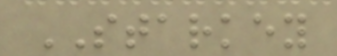STARKEY
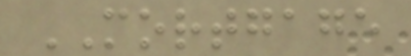MORTGAGE
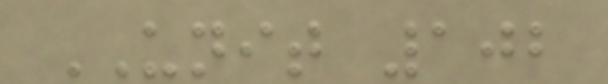UNIT 102
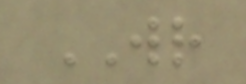WR
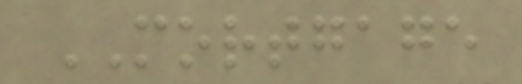MORTGAGE
